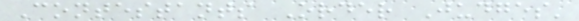Contestants Order Judges'
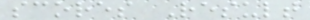scores Result
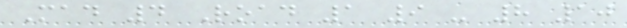Mad 4 Road 1 9 - 8 10
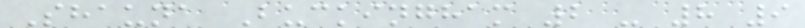Shauna Buckingham 2 - 8 9
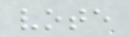vote
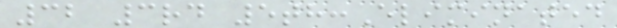32 3rd 5th:Eliminated
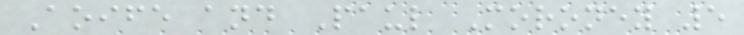Aoife and Paul Moroney 5
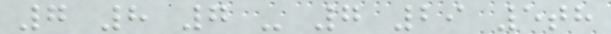7 8 7 - 7 29 5th
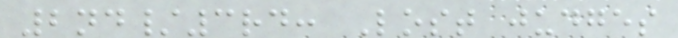2nd/3rd: Lost judges
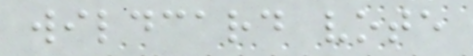wildcard vote
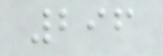296
